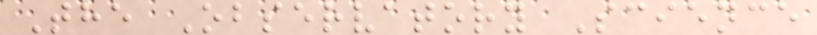The Observatory Science
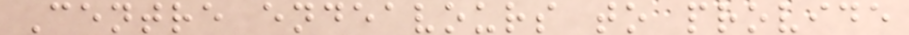Centre endeavours to provide
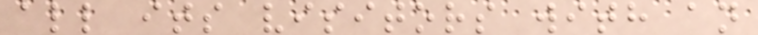all its visitors with an
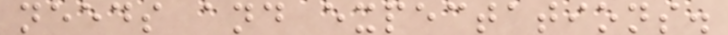needs and expectations.
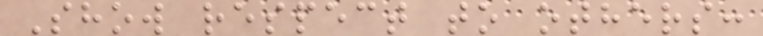Show respect to others:
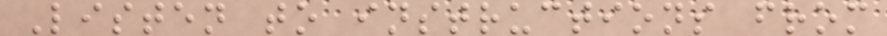Listen to instructions from
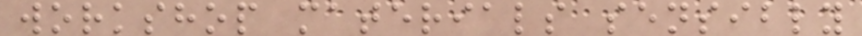workshop materials sensibly
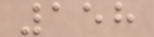158
